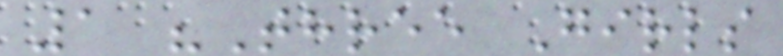1 "Three Girls
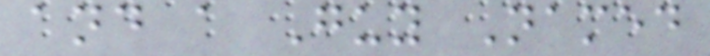and a Guy Named
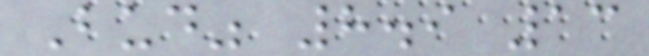Bud" 8.9 13
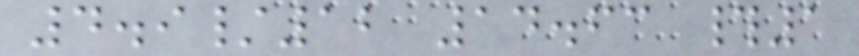4.9/12 14.63 #1
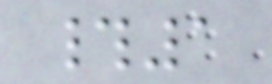#1
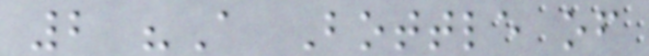2 "A Bottle of
